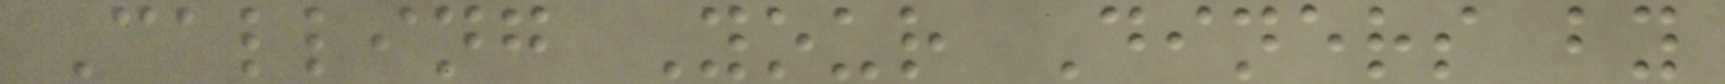Calling Your Diners by
